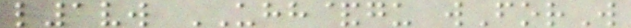l1vw UHH&gu wForW
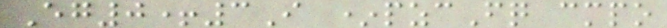Eg0+3I *pzcFq cmpo
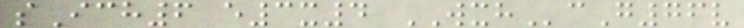sIch6 e3x4 WXHcG76v
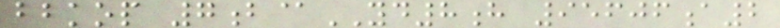bbkop 7b@YD8h 95606a2
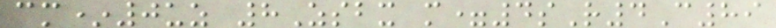cm*0uz 8Zsbx m=4sR4C89
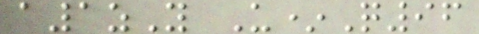a1zY U*Q96
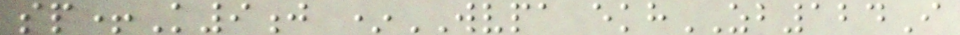sp+K9j *WVPA ekhZB124I
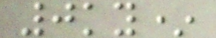0ky*
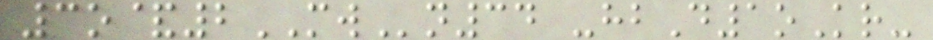3o&2MWn34 -hbD1oKr-
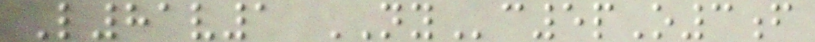L81v1 NYc5pO3f
